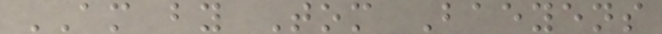AM by Tom Baeyens
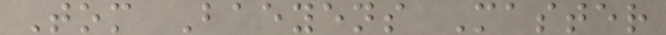Tom Baeyens Master
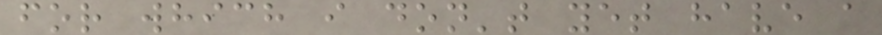for which i don't yet have a
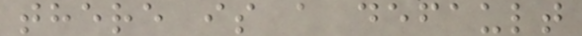there is a default
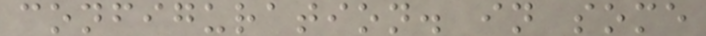configuration. in some
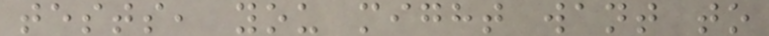tests, you might want to
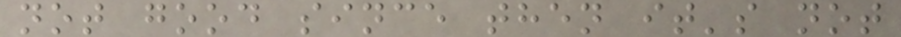not good since then it's not
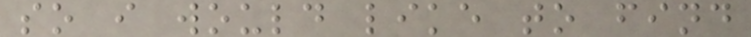so i would like to find
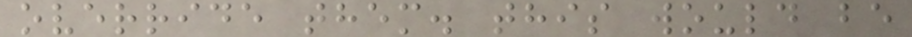override them. this would be
